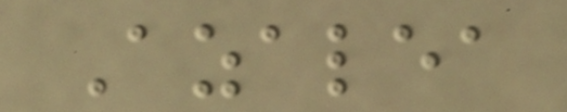Azalea
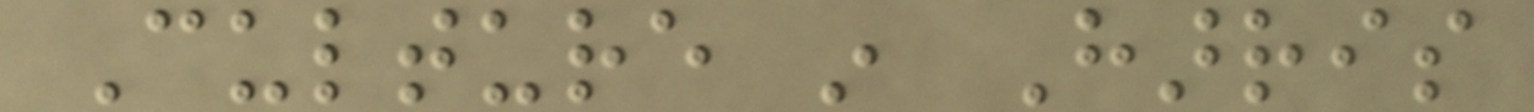Culture in Harris
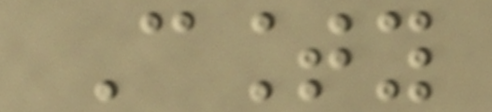County
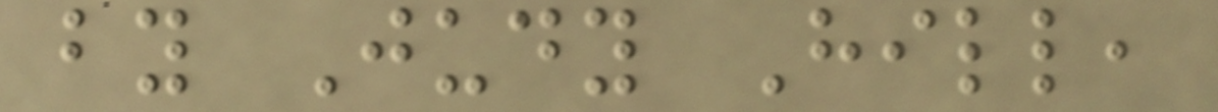by Judy Hill,
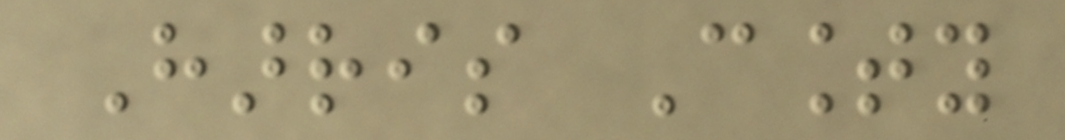Harris County
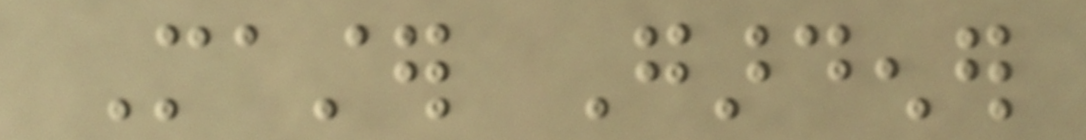Master Gardener
